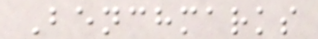Benchmarks
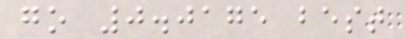go 0.0175 best
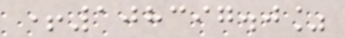+108397.0%
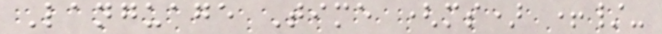Language Time (ms) +/-
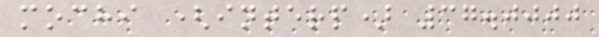mochi (interp) 37.0000
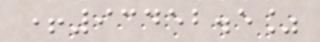+93452.5%
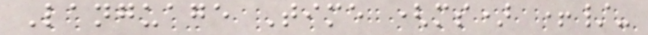Language Time (ms) +/-
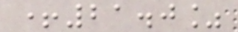+21.0%
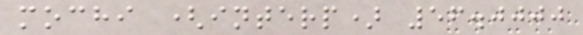mochi (interp) 56.0000
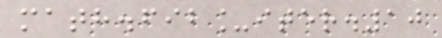math.fib_iter.10
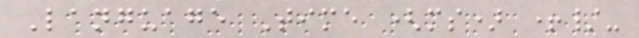Language Time (ms) +/-
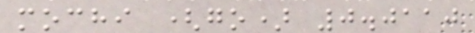mochi (go) 0.0110
